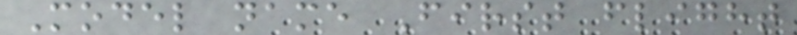Model name First flight
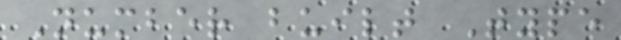Number built Type
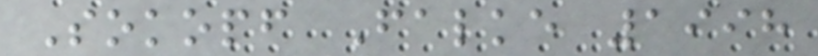Sokopf Falke 1998
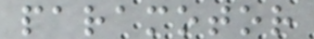paramotor
